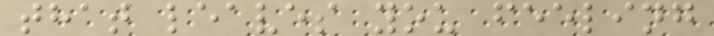that leaves you feeling
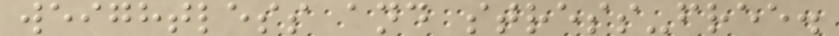weightless and stress-free.
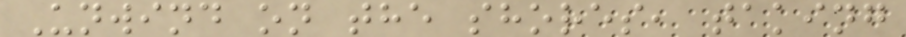Unwind on the shores, taking
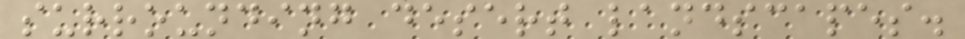surrounding desert landscapes.
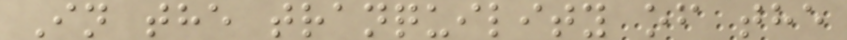In the tranquility of the
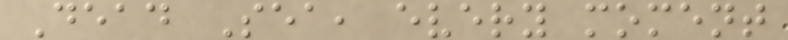Dead Sea, every moment
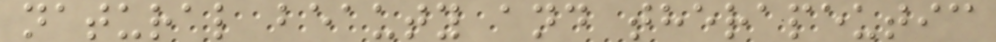natural beauty and therapeutic
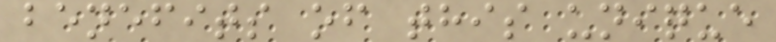benefits of this unique
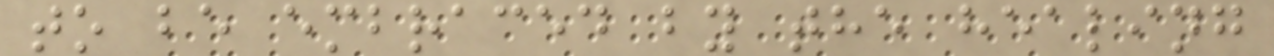to be embraced by the healing
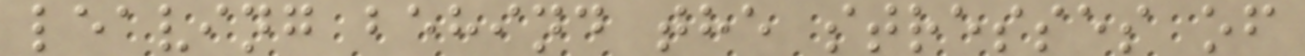leaving behind the stresses of
